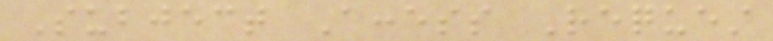Subject Access Request
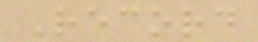Record
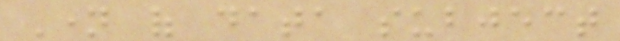Name of data subject
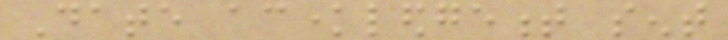Date acknowledgement sent
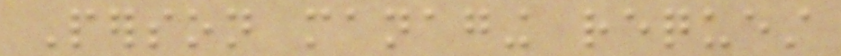Person managing request
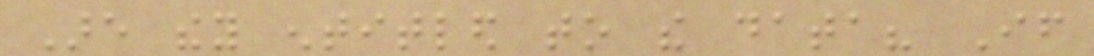Are they entitled to the data? If
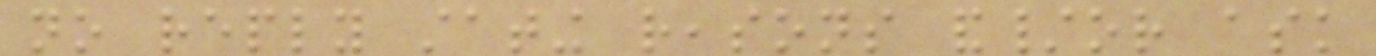no reply stating reasons and/or ask
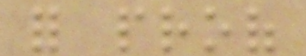for proof
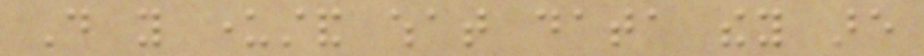Do you understand what data they are
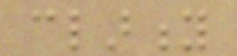clarity
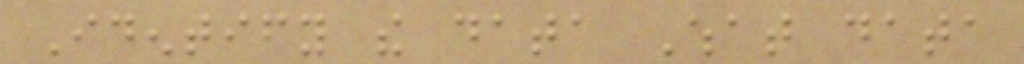Identify the data What data
